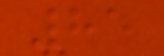85
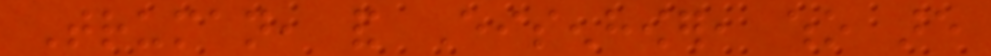Truman, and Eisenhower, who are
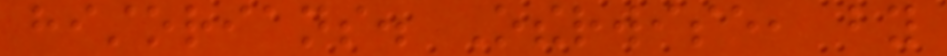historians. Otherwise, by
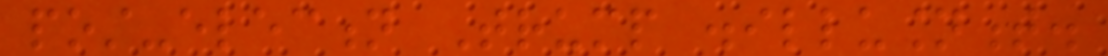post-election Trump disillusionment.
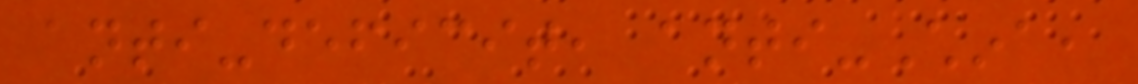anti-deficit, anti-China,
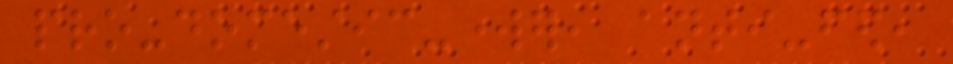pro-domestic-worker, anti-fed,
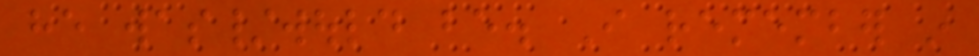he was/would be. I remember in
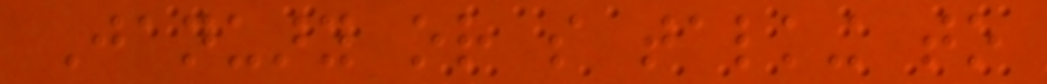January or so talking to
